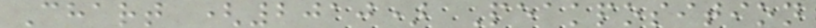Chart (2010) Peakposition
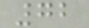72
